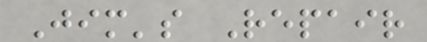Jim's Repair
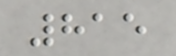815
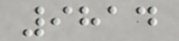9814
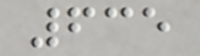635
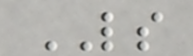LS
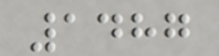1487
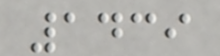1439
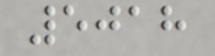5018
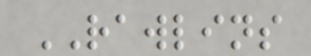RAWLINS
